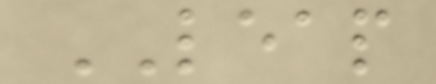LEAP
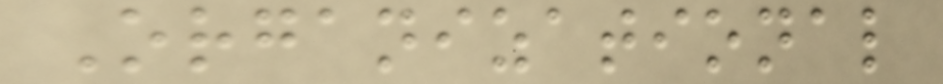Organizational
